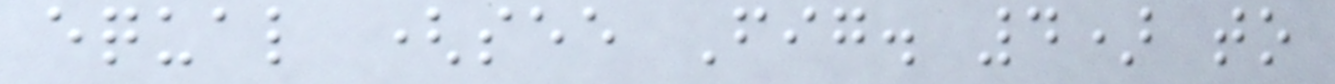equal (see Fig. 4) to
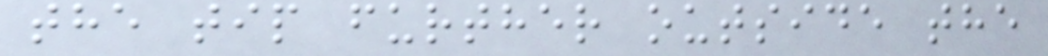the tip further outside the
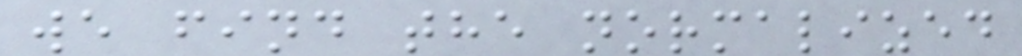we find the normalized
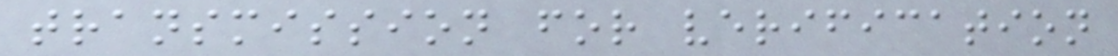transmission for verification
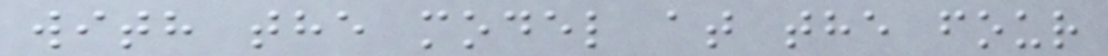with the model at the four
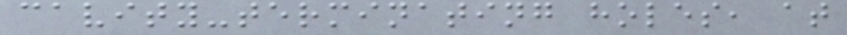cavity-terminating holes, at
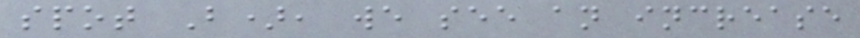spot B), we see an increase
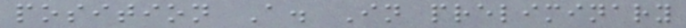position A. In preliminary
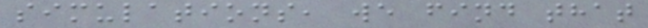simulations, we find that
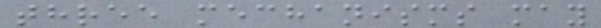three mechanisms may
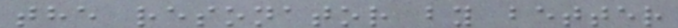the resonator by better
